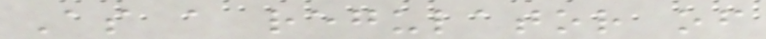As a regulator of
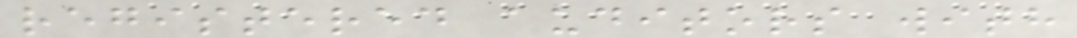registered auditors with
